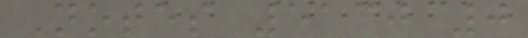Notes 5130 0
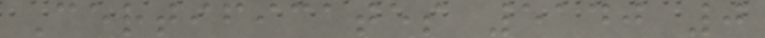Certificates 5140 0
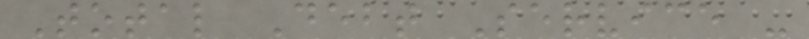Total Debt Service -
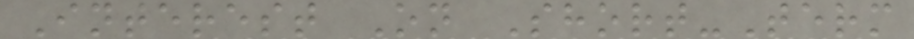Interest On Short-Term
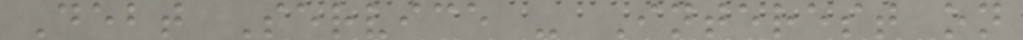Debt Service - Interest on
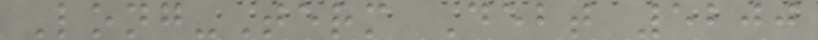Long-Term Debt 5200
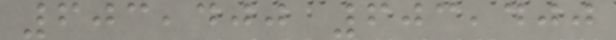603,400 603,400
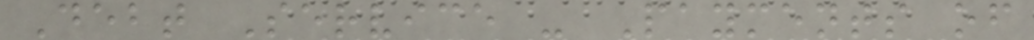Debt Service - Payments of
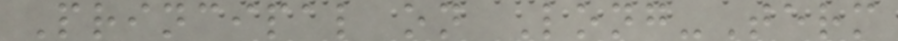Principal on Long-Term
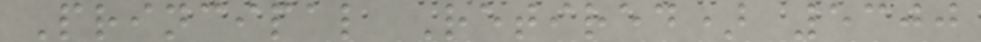Principal Retired) 5300
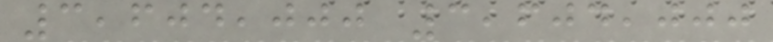3,604,000 3,604,000
